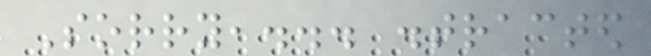Sorry,... distracted
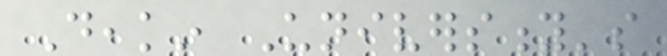Deakin University's
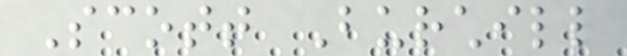Scott Burchill
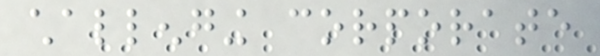challenging corporate
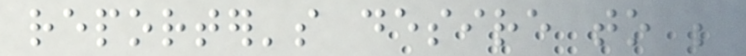reporter's desire to be
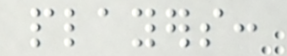players:
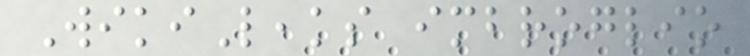WikiLeaks imbroglio
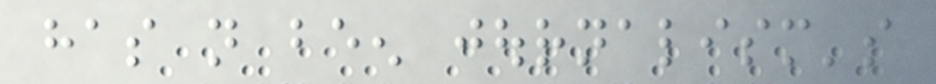has not been journalism's
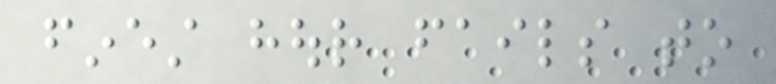finest hour fails to
